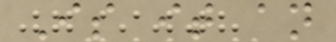Is it an
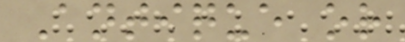Antique or
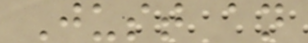Just an
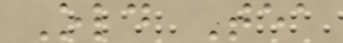Old Tea
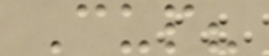Cup?
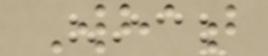What
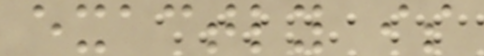exactly is
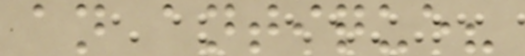an antique?
